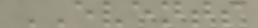EVENTS
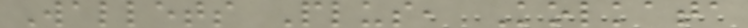Wallets Plus, Kolkata
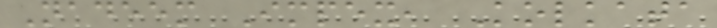Nadeem Impex, Kolkata
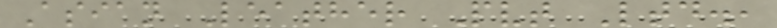Asian Leather Pvt Ltd.,
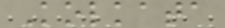Kolkata
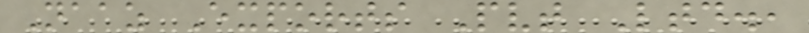Naaz Exports Pvt Ltd.,
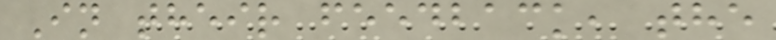In their feedback, the
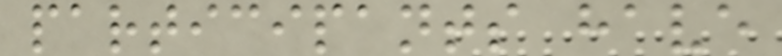participants have
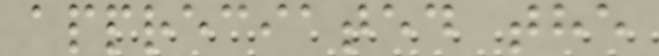appreciated the
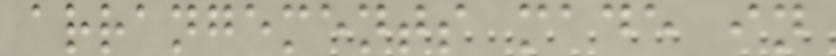arrangements made in
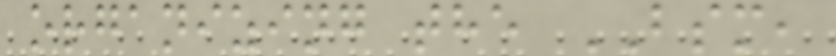organizing the BSM,
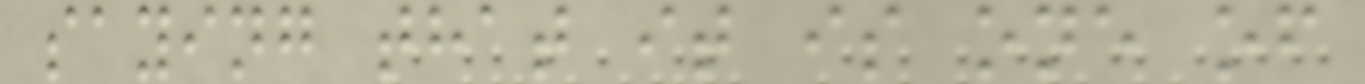saying that it is one of
